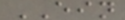EIN
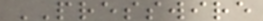PRESSWIRE
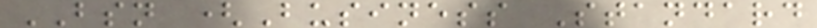BSN (Business Standard
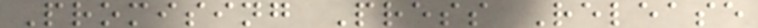Promising Press Release
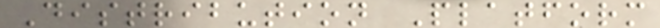Distribution Platform
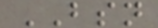BSN
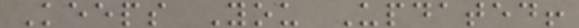Keeps You Updated!
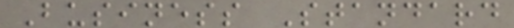Business Standard
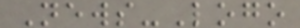News-Logo
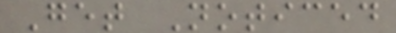Get Noticed
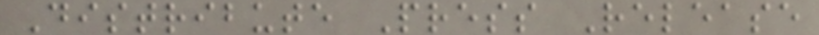Distribute Press Release
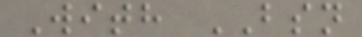With BSN
